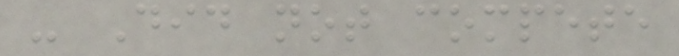- Did not compete
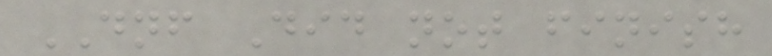DNF Did not finish
